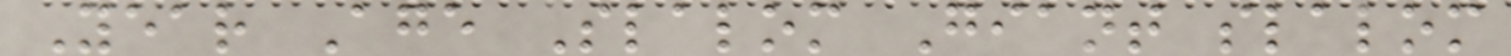Year Age Slalom Giant slalom
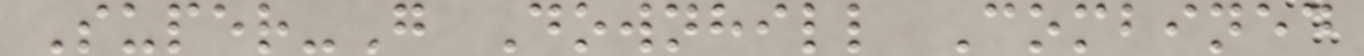Super-G Downhill Combined
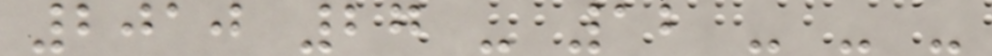2010 27 - 12 - - -
